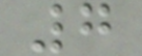7
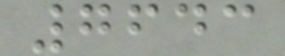7643
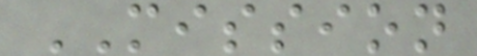MISSION
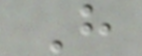H
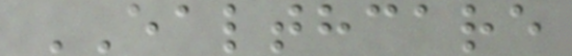EALTHCARE
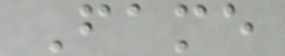Fame
